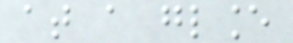at a glance
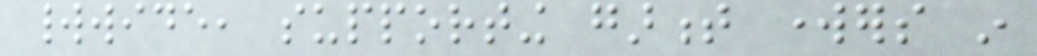worldwide, supporting garment workers in
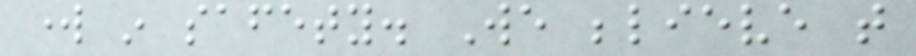work in safety. We believe that
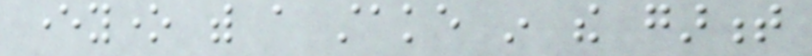everyone with a stake in the garment
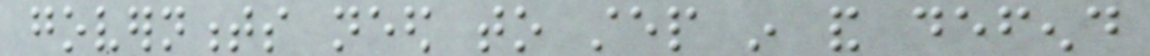governments need to step in and defend
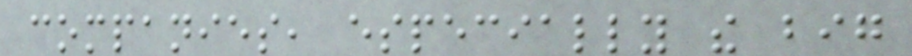companies, especially the big
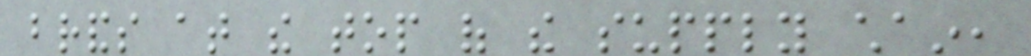brands at the top of the supply chain,
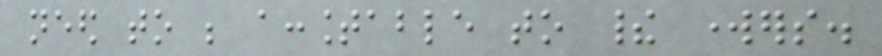need to be accountable to their workers.
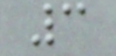3
